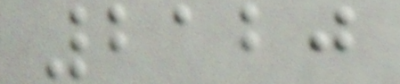2120
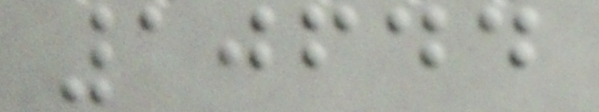10644
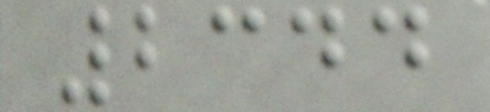2344
